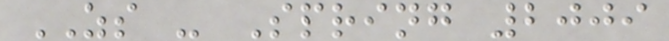ZS - Spring 2009
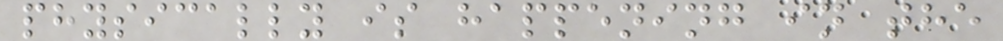physically is happening in the
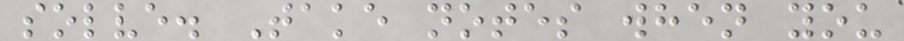solve. Take notes when you
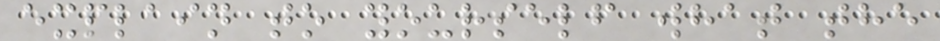explain to yourself what the
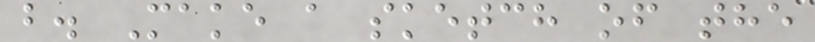b. Make a sketch of the
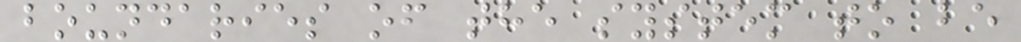boundaries of the system to be
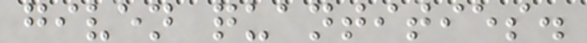given quantities.
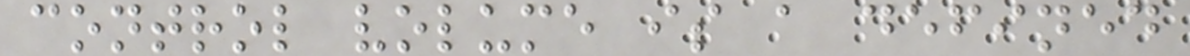control volume is a defined
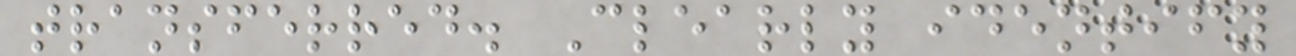transferred. Clearly identify
